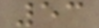53
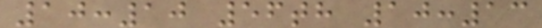10:10 56th 10:13
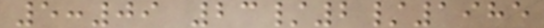5:09 23/2/1985
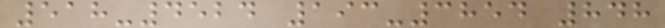518-4524 193-3854 848
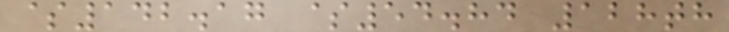$142.17 $54.84 128th
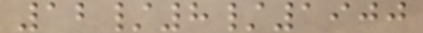12/8/1900
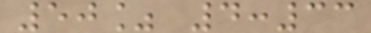50% 4:33
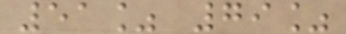51% 79%
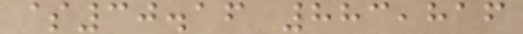$30.16 883,816
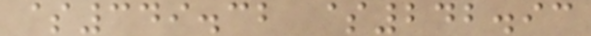$349.32 $242.93
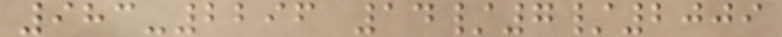983-2296 14/7/2009
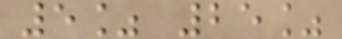5% 25%
